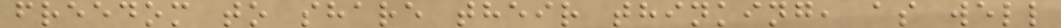freedom to share their thinking, as well
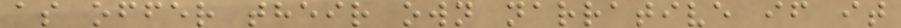as offer their own narrative if it
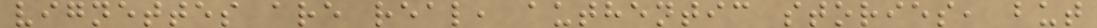vignettes are real, authentic stories, but
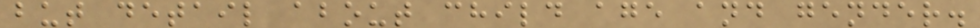but detail about child age and gender.
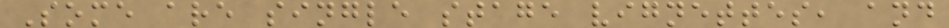Some are single stage vignettes, and
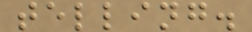telling.
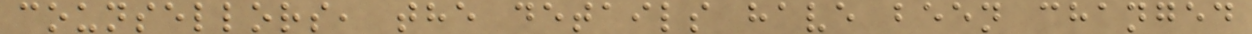counsellors, the details have been changed
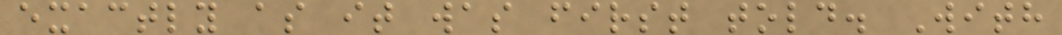exactly as it was first told. With
